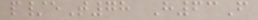p/eT78 H63F
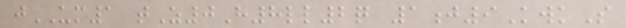jUM1 tZ0H8ll2q 1j9KwkS
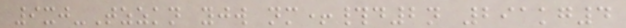9xj-Tzzkn yjw nm+#d2n 291kg4
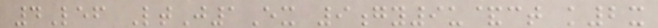4Lef LtJ1Ex 9gy9u&ct k2x
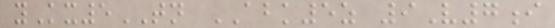yKx5TN ABK5z 9V7i
